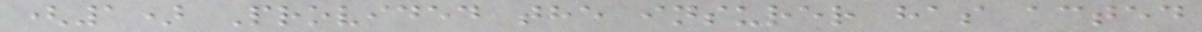(1) Provided the insurer has acted
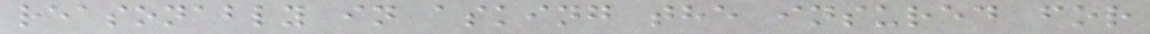reasonably in asking the insured for
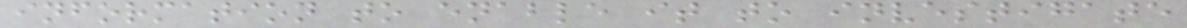information to enable it to investigate
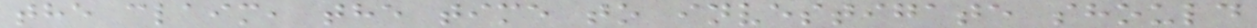the claim, the time to investigate should
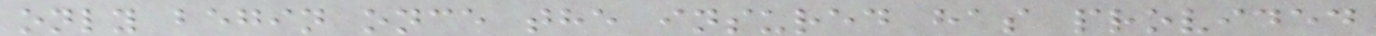only begin once the insured has provided
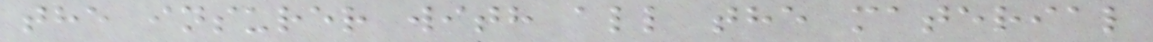the insurer with all the material
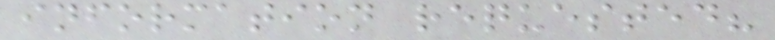information requested?
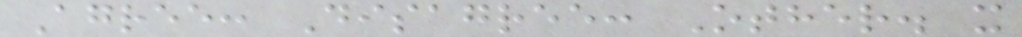Agree: Disagree: Other. x
